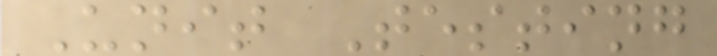Unit Testing
